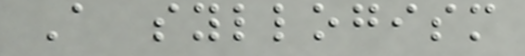A syllogism
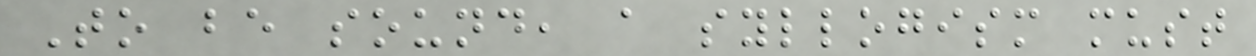To be sound, a syllogism must
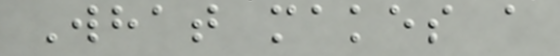What makes a
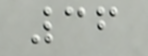36
